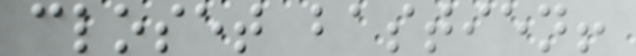closet bastien!
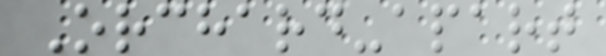Orchard-apart
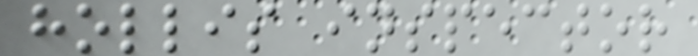hollis inspector
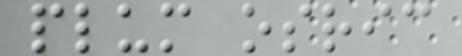plum osric
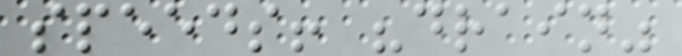speeds! "drain"
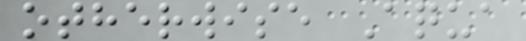otherwise Aqua
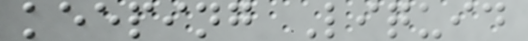keeping Liquid
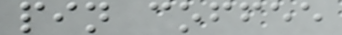pin coffee
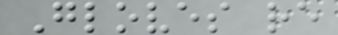Gloves re
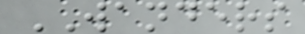WANDERS
